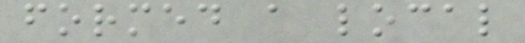formed a local
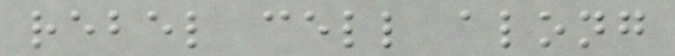rebel cell along
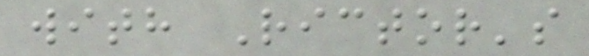with Rictor's
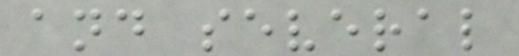and several
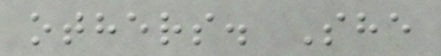others. She
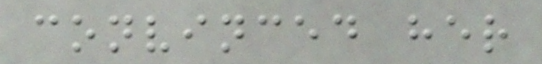convinced her
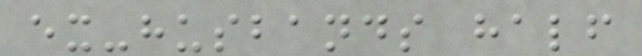ex-husbands half
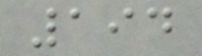194
